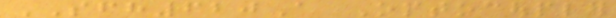SFH620A Optocoupler
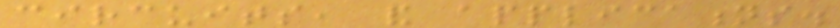circuits, and applications.
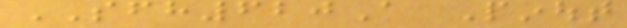SFH620A Pinout
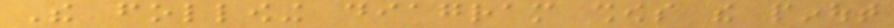The following diagram shows the pinout
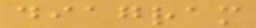diagram
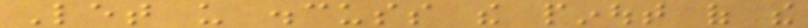Let us discuss the pinout of the
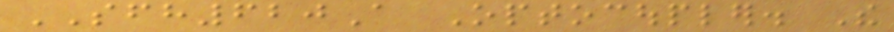SFH620A Optocoupler. The
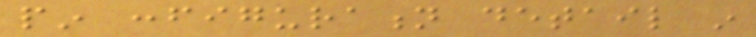pin configuration detail in
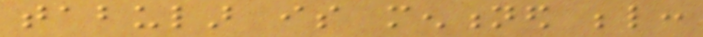tabular is mentioned below:
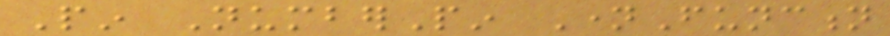Pin NumberPin NameFunction
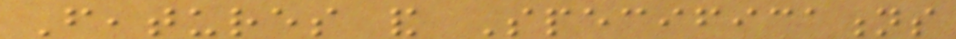Features and Specifications
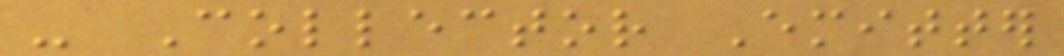- Collector Emitter
